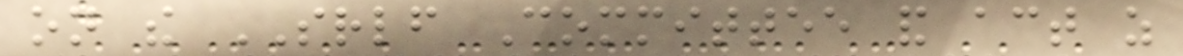on the SRLF Committee and act as
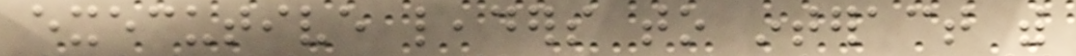executive leaders to interact with
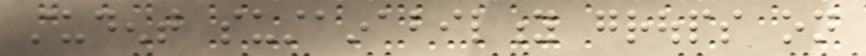student sustainability groups on
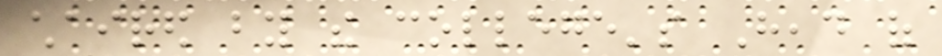chaired by the college's Head of
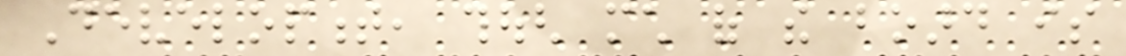Development, though much of the board is
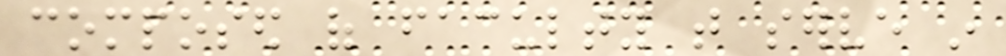composed of faculty that serve in
